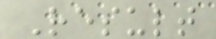Result
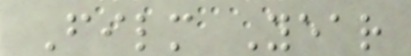Film Year
